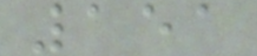151
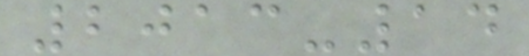2013-14
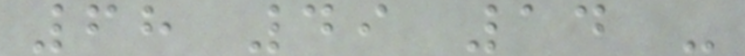68 49 14 -
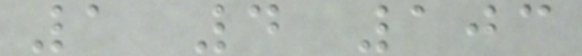1 4 103
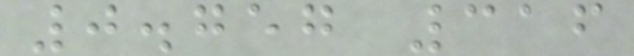0.757 316
